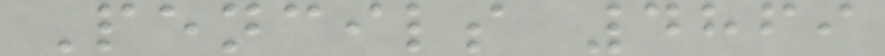Pencils 4869
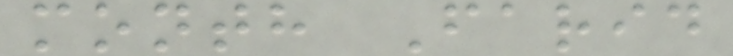month Farid
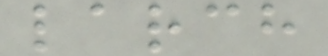larch
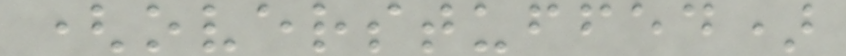(overstuffed)
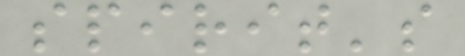spirit's
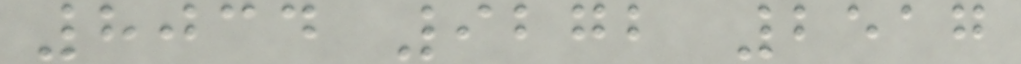8034 9272 2517
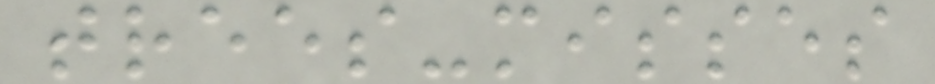trees-misses
